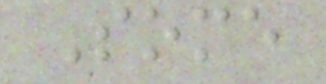Some
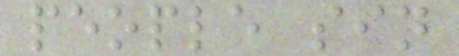people sin
